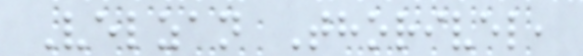Velzan Thorivel,
